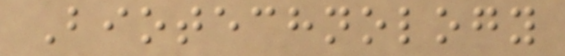Biotechnology
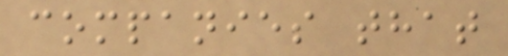companies that
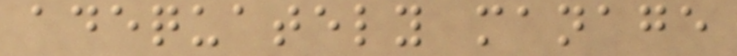adequately manage
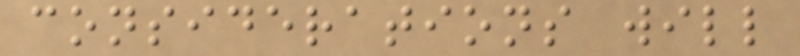considerations will
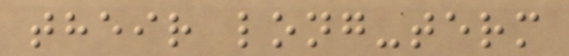their long-term
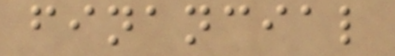financial
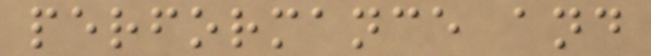performance and
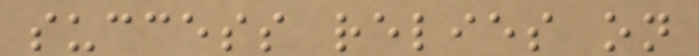success relies on
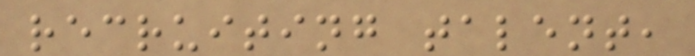recruiting talent,
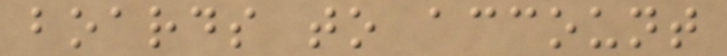boards to account
